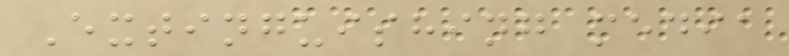Extinguishing media
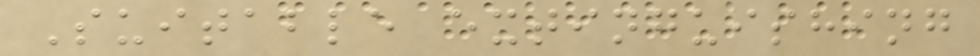Suitable extinguishing
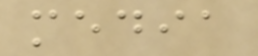media
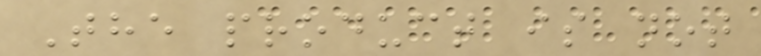The product is not
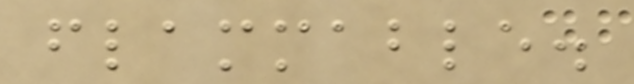flammable.
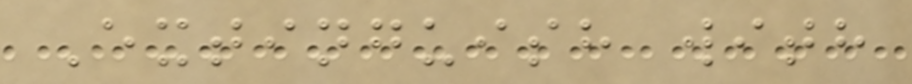Extinguish with
